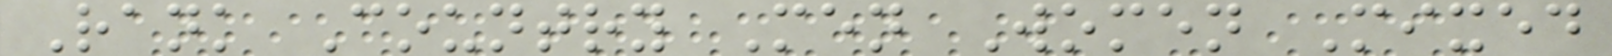Rank Country Men Women Mixed
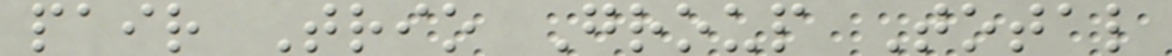pair Trio Group Total
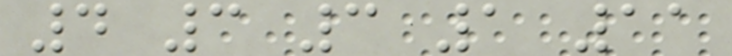4 3 3 1 11
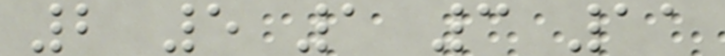2 5 1 3 11
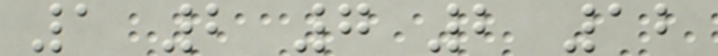1 2 7 2 12
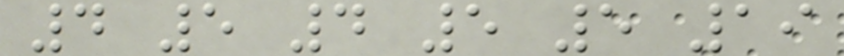4 5 4 5 5 19
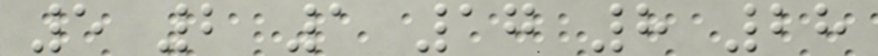5 2 1 17 8 28
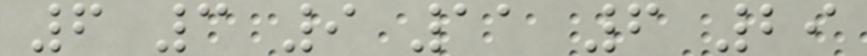6 3 9 11 6 29
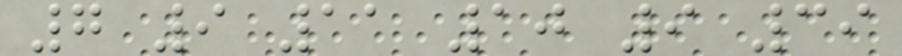7 9 11 10 9 39
